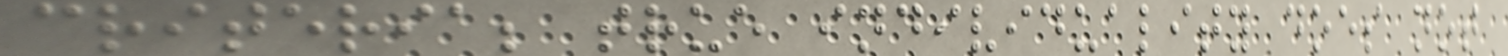criteria; true individuality does not
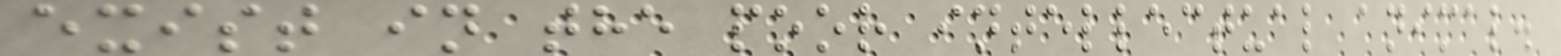exist in the poor intellectual animal.
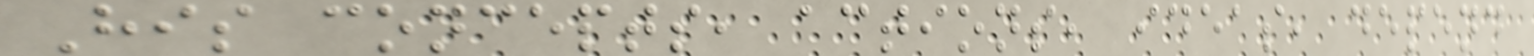His concepts, actions, ideas, depend
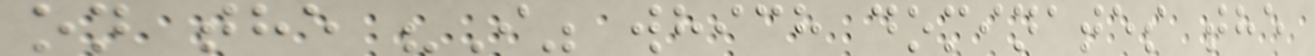on the "I" which dominates the
